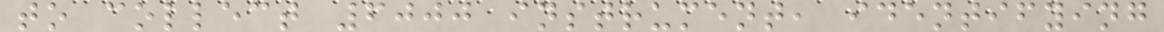to collect 6000 instrument, identifying
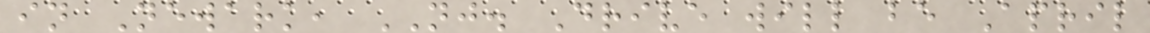in Newark, NJ. Drive will be April
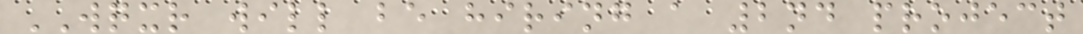WQXR will be hiring a 2nd project
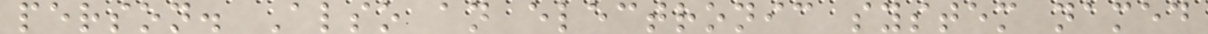person. Also an electronic system named
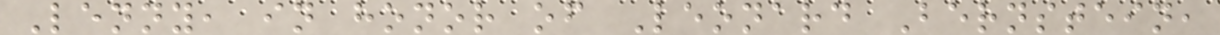Lenny, in honor of Leonard Bernstein,
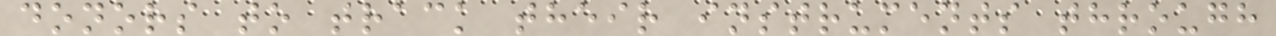donors to track their instruments through
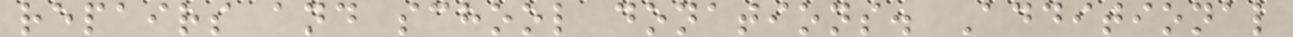repairs and school donations. Additional
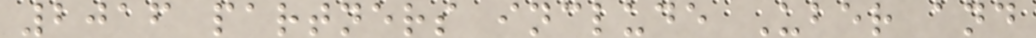2016 partners include Uber and
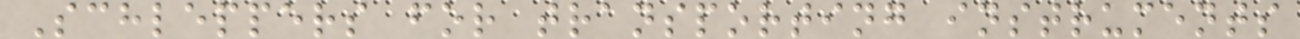Schleppers for transporting instruments
